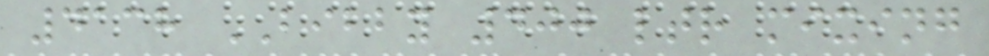4138 BIBBY 400 ltr mixing
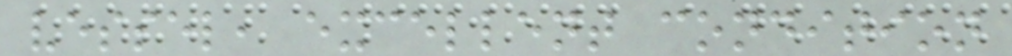vessel, excellent condition
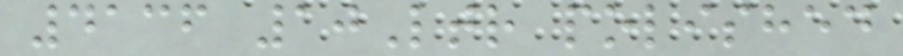4136 10Ltr polished
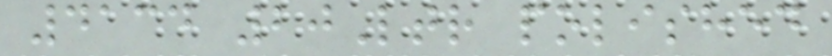4134 20Ltr polished
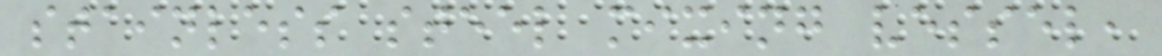stainless steel mixing vessel,
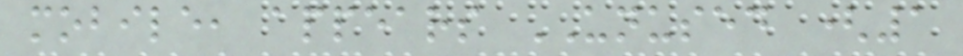mobile, appears UNUSED (1
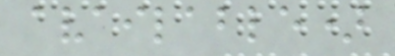available)
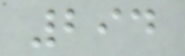294
